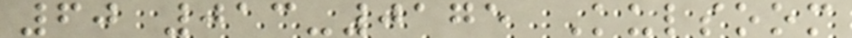60 013-0175 Kulsoom
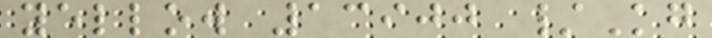yellow 13900 /Kg
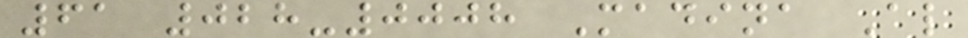61 028-0008 Madina Al
